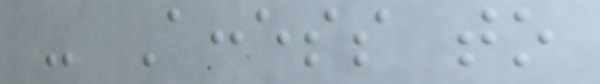- Access to
